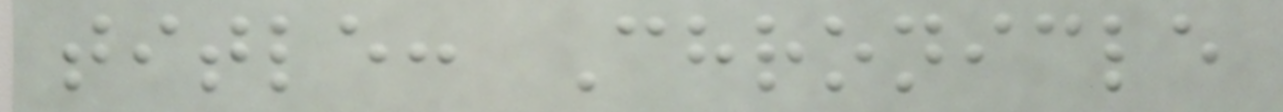title: Chronicle
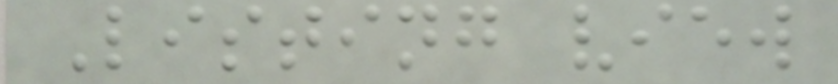Listing view
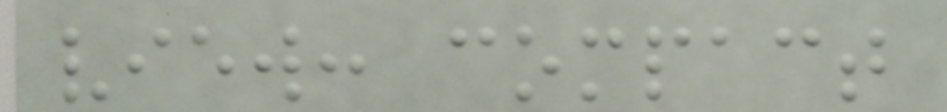view: compact
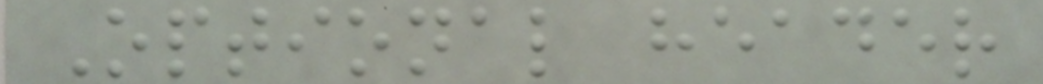Optional header
